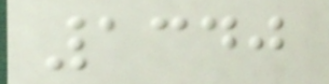1340
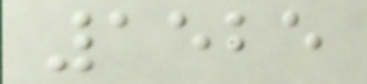1525
